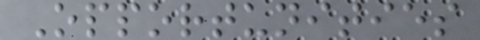Opportunities
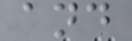and
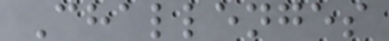Challenges
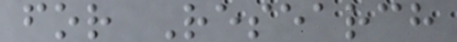for Research
